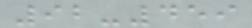92-459
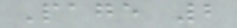Page 2
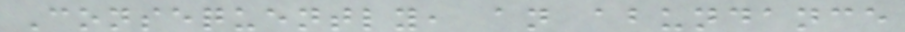Consequently, an abundance
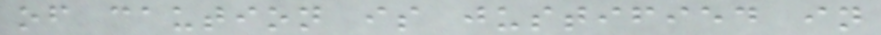of caution is justified in
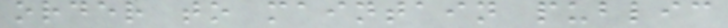order to maintain public
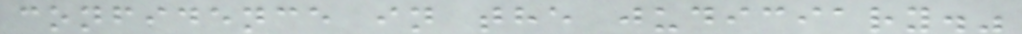confidence in the judiciary."
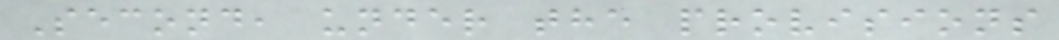Second, under the provisions
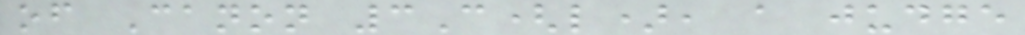of Canon 3C(l), a judge
